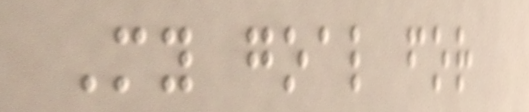My goal for
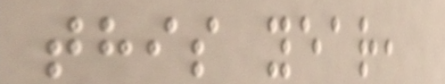this year,
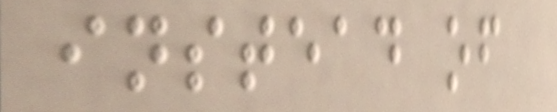instead of
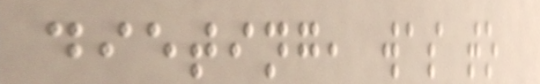dieting, was to
